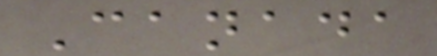Canada
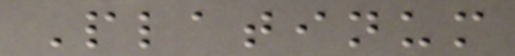Platinum
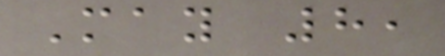May 8,
